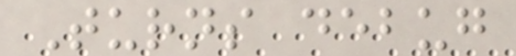Turns debug
